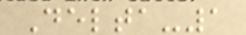Delta-1
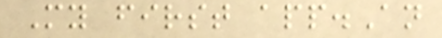My first app.An
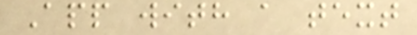App with a text
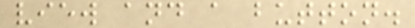view and a button.
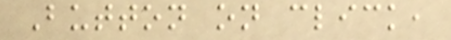Button on click,
